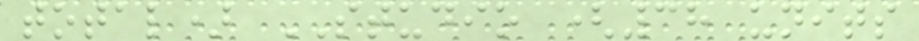total) STUDIO (38 units
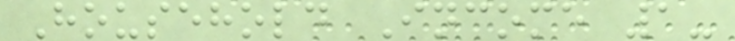Household Income 1-
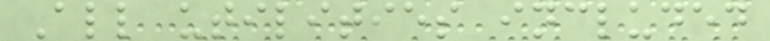All utilities included
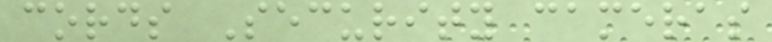cords Security cameras
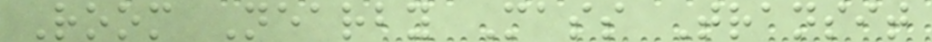Room Nearby Mass Transit
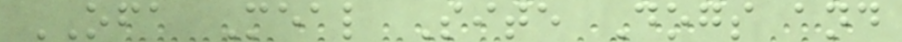OFA Meal Site Dogs and
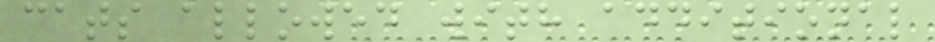cats allowed with additional
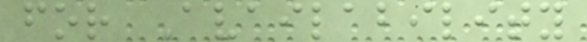for Availability
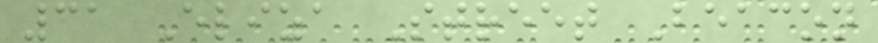31 Eliza Street Beacon
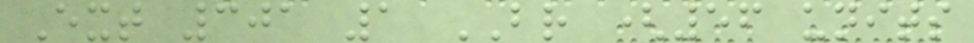Ext 301 1 BR (56 units
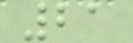21
